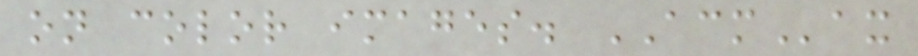on color images. ACMax
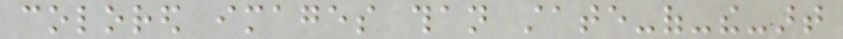colored images than state-of-the-art
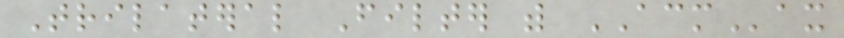Trilateral Filter with ACMax
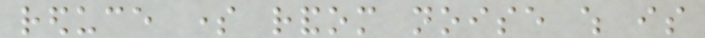reduce some random noise which is
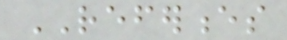REFERENCES
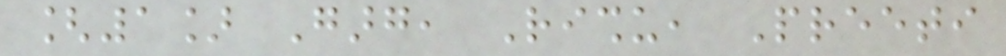[1] Garg, Rishu, Preeti
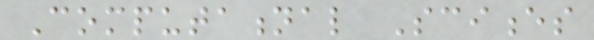Computational Sciences
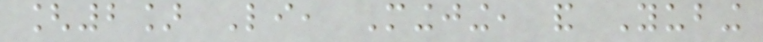[2] Li, Mingjing, and Yubing
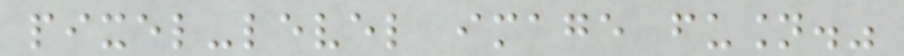pixel-level image fusion."
